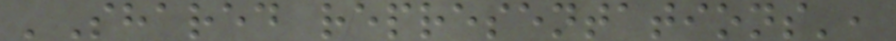'Shared representations',
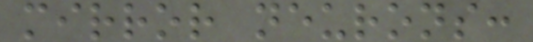mirror neurons:
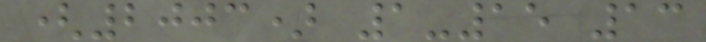(2003) 1-15 13
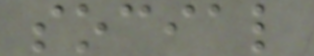social
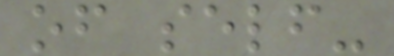of self-
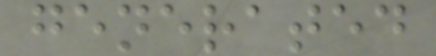generated
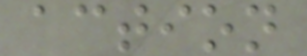action
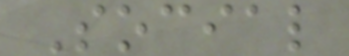Social
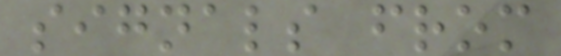signals from
